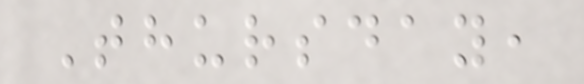Thursday,
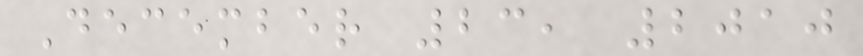December 23, 2010
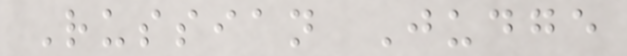Russian Judge
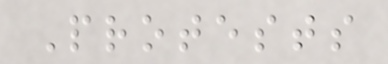Protests
